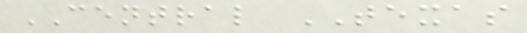CENTRAL TEXAS
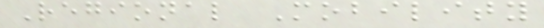Regional Mobility
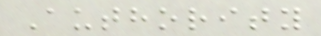Authority
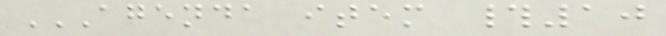AGENDA ITEM #10
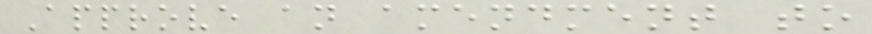Approve an amendment to
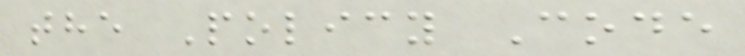the Policy Code
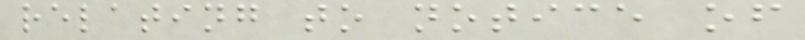relating to notice of
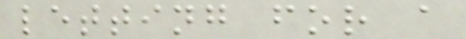letting for a
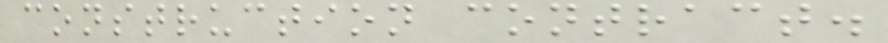construction contract.
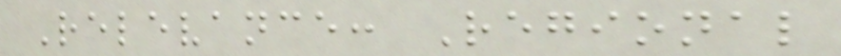Relevance: Regional
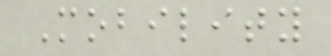Mobility
